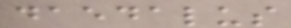daedalus
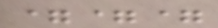===
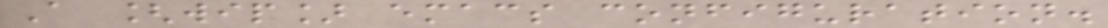A [wip] emacs configuration.
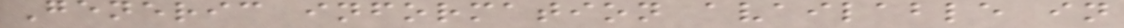Generic information available in
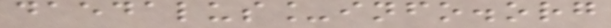daedalus_info.org
